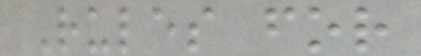Rules for
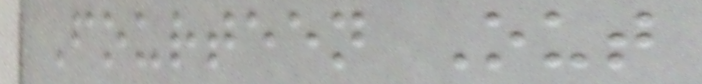Fourteen Out
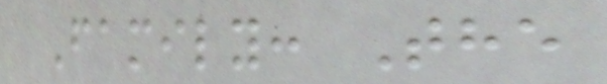Family: The
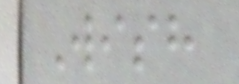Wish
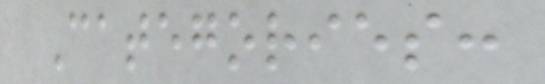Categories:
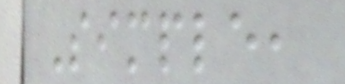Simple,
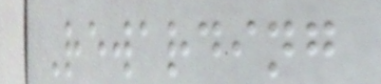Rewarding
